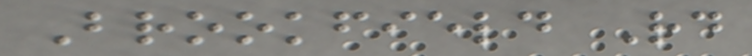Brookfield Rd
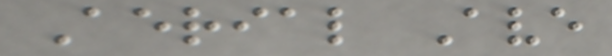Aerial Ave
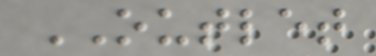OUTLET
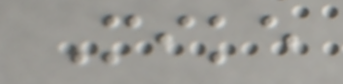Mike
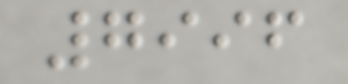7996
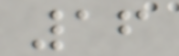16
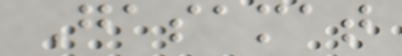Gasamat
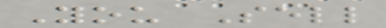You Sell
